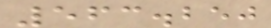563.250
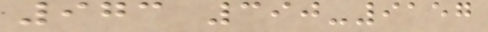973 390-9157
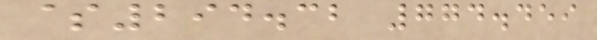$294.32 774.459
